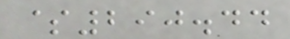$290.44
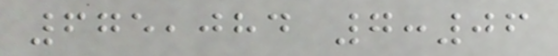675,084 7:06
